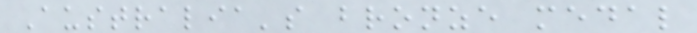Australia's bronze medal
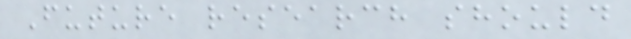Future research should
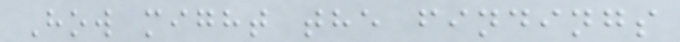How might the findings
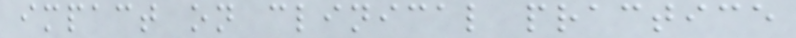impact on clinical practice
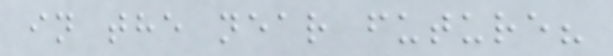in the near future?
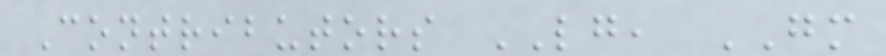Contributors LG, GM
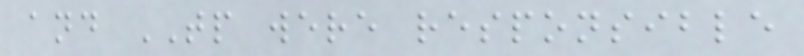and TP were responsible
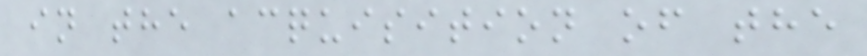in the acquisition of the
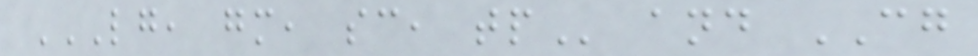LG, GM, SC, TP and CG
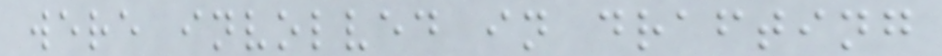were involved in drafting
